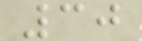30
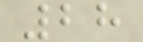28
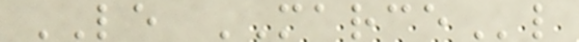LE MARCEl
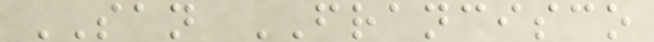SAN FRANCISCO
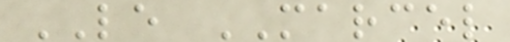LE MARCEL
